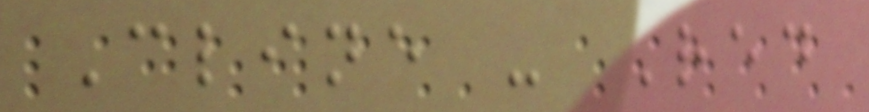Cline - Red
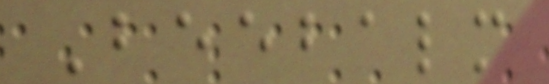Beebalm
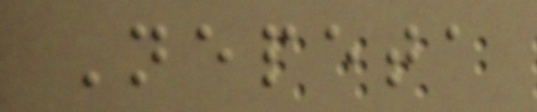Nepeta
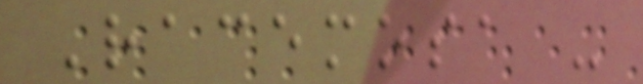Racemosa -
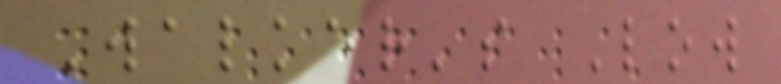Walker's Low
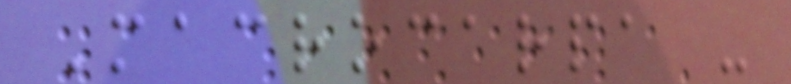Macrocarpa -
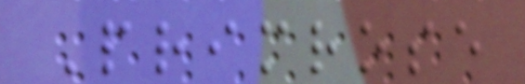Primrose
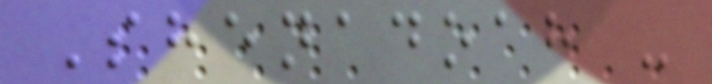Shenadoah -
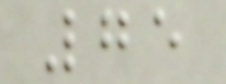75
